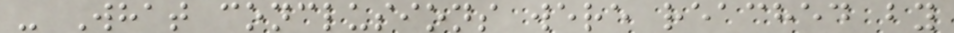- What conclusions were reached by
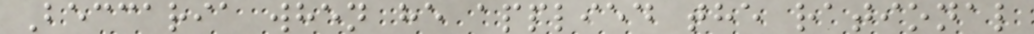Beccaria when he applied the rational
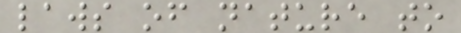laws of nature to
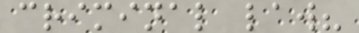criminal law?
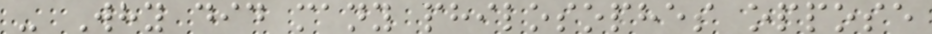- Why did many philosophes oppose
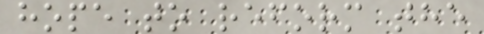hope to reform the
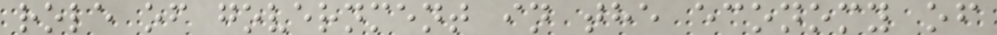role of government in the economy of
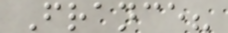France?
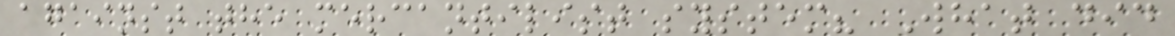against the mercantilist system? What did
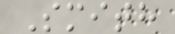Smith
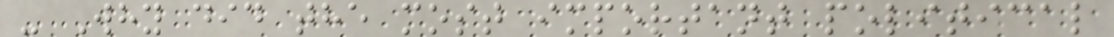- Why did the most important political
